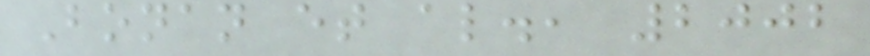Bonan et al., 2002
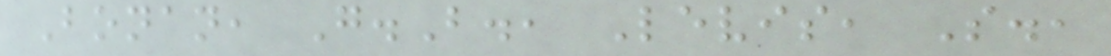Bonan, G.B., Levis, S.,
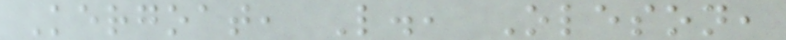Kergoat, L., Oleson,
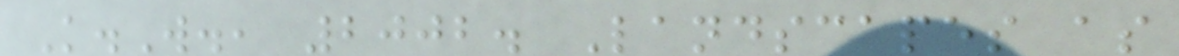K.W., 2002. Landscapes as
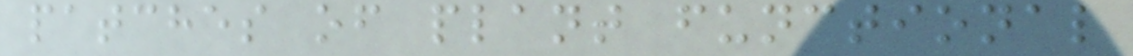patches of plant functional
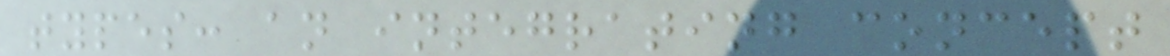types: an integrating concept
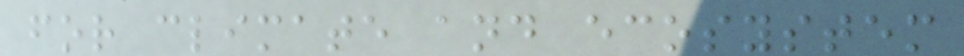for climate and ecosystem
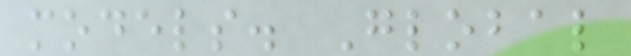models. Global
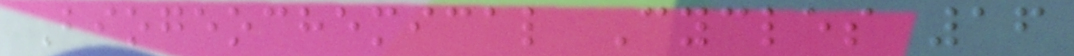Biogeochemical Cycles 16
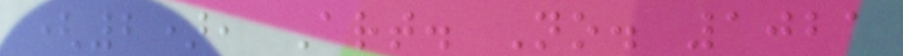(2), Art. No. 1021
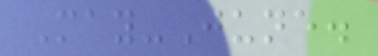May-June.
